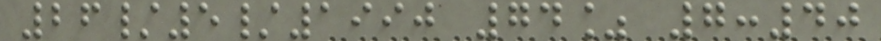26/5/1990 74% 7:40
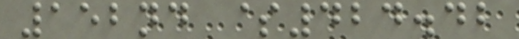152nd $424.42
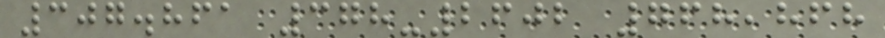307.861 378-2602 768,868
